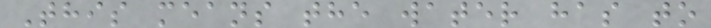This means the water has to
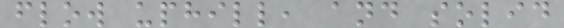flow uphill, and solid
